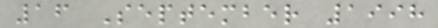16 September 1998
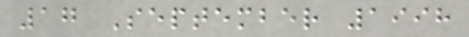17 September 1998
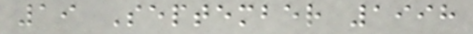19 September 1998
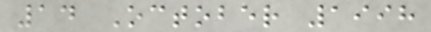14 October 1998
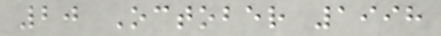20 October 1998
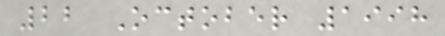22 October 1998
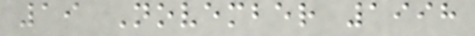19 November 1998
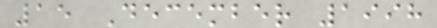15 December 1998
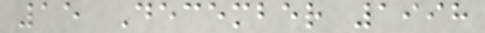15 December 1998
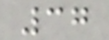37
